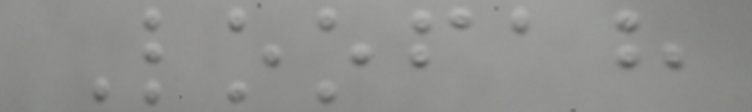Loofah
